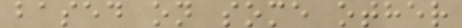based on some other
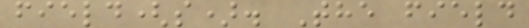field(s). The field
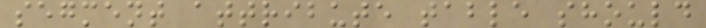segment attribute table should
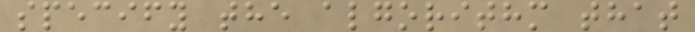specify the algorithm that
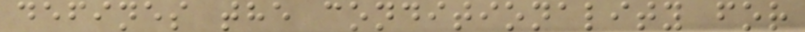defines the conditionality for
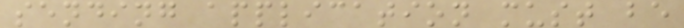sending application must be
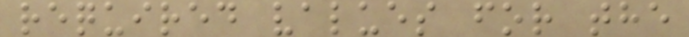required values for the
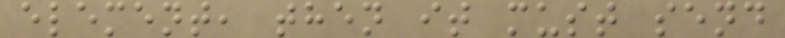element, then it must send
